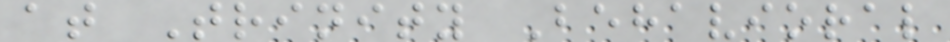at Trinity Behavioral
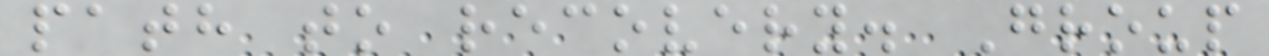path to recovery. Group
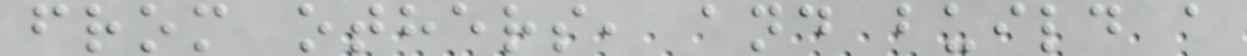from others, and build a
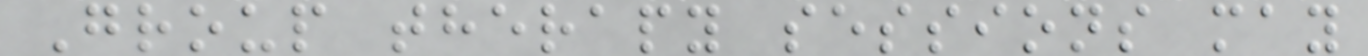Group therapy sessions may
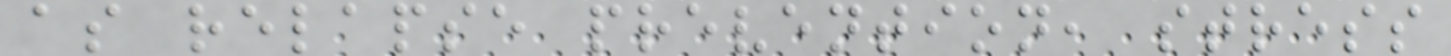as relapse prevention, stress
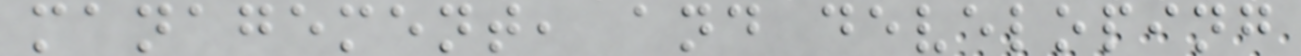management, and developing
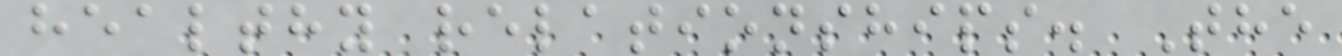healthy relationships. The
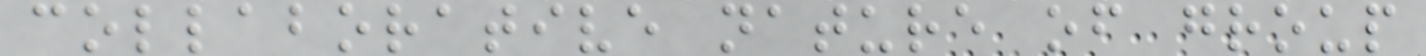collaborative nature of group
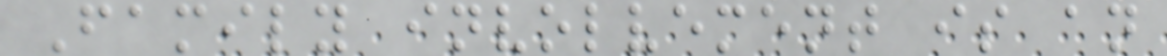Family involvement is an
